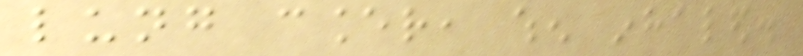lung cancer, when inhaled.
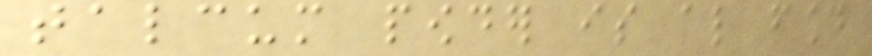talcum powder is also found
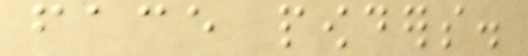face powders.
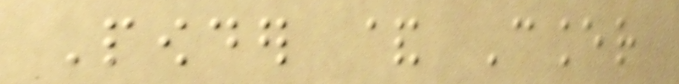Powder & Cancer
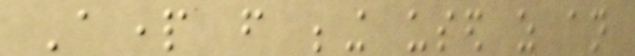Apart from being used as an
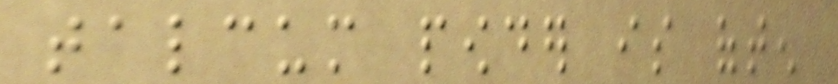talcum powder is often
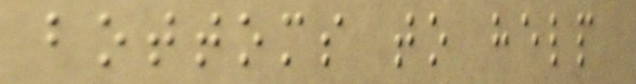bottoms to help
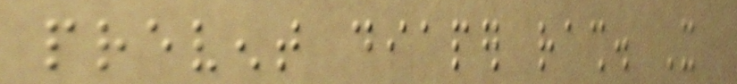prevent diaper rash. It
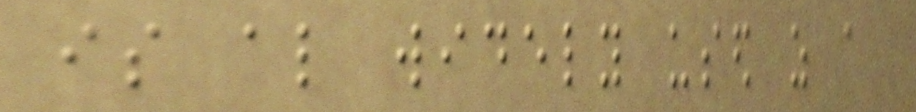is also widely used as a
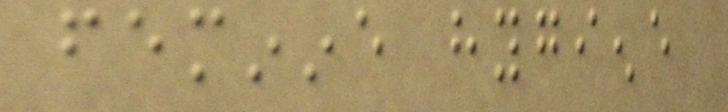feminine hygiene
